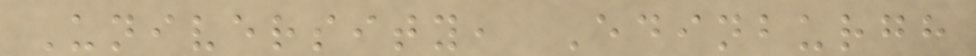University, Edinburgh
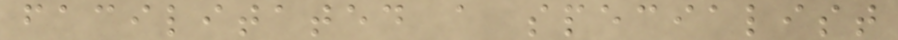facilitated a specialist
